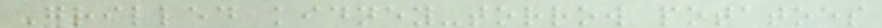Grilled kidney-torrow potatoes
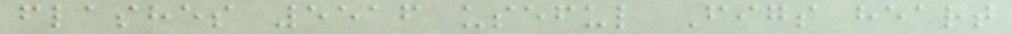flashes 5516 useful Figs heart
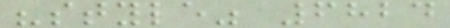"style" 6824
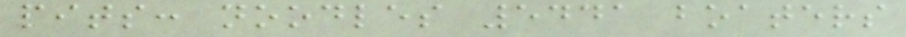pits: noodles 5441 boaters
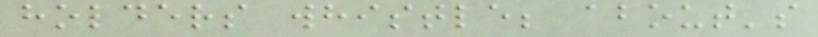holders whistle; about's
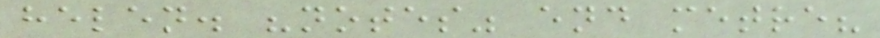helen. "notes" end metre?
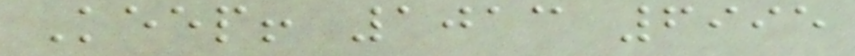Keep! 1013 6995
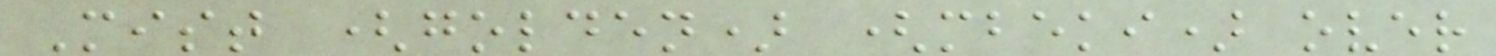Mist (golden) (mbeki) over
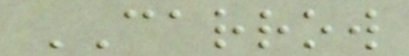CARROW
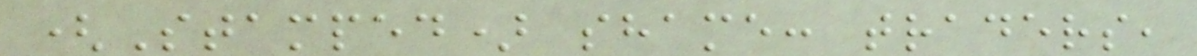(Stamped) shame: traders,
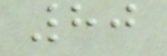80
